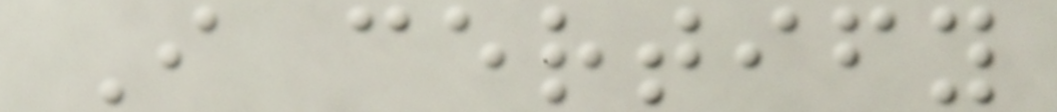I certify
